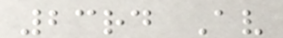23rd Av
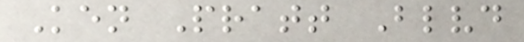Ken Pratt Blvd
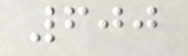600
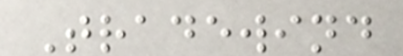Tradewind
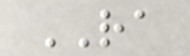RA
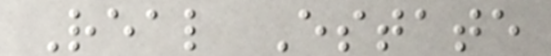Real Estate
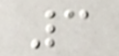3
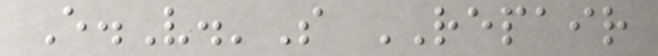E.V.'S REPAIR
